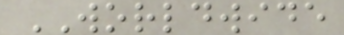WORLDWIDE
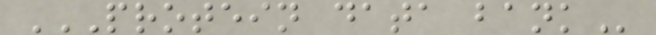PROTEIN DATA BANK
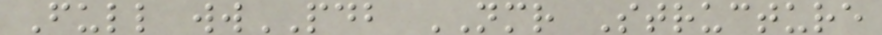Full wwPDB NMR Structure
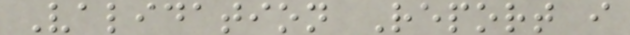Validation Report i
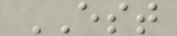EST
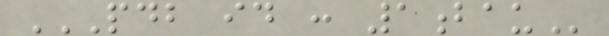PDB ID : 1BAU
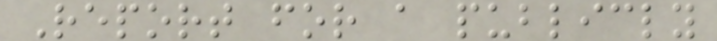Report for a publicly
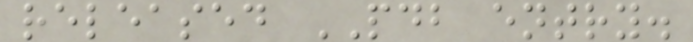released PDB entry.
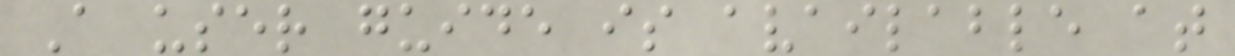A user guide is available at
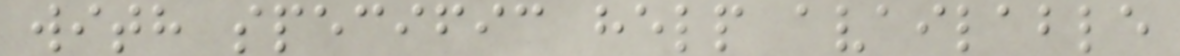with specific help available
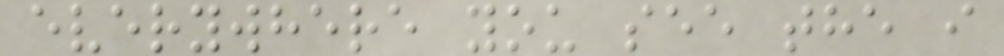everywhere you see the i
